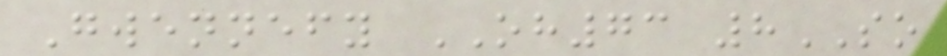Gwennefy OH73 8SO
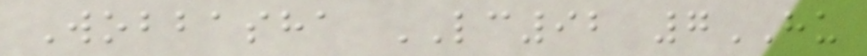Wobbasha LC92 7HU
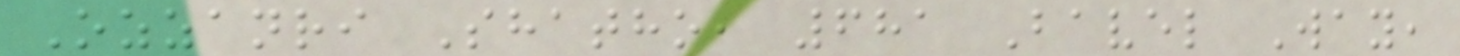Ozzanri Shatho, 681 Bavel Way,
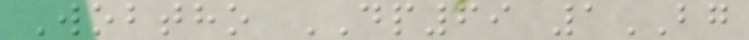Wobtho DP69 1BG
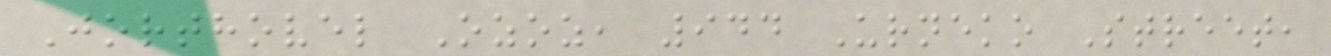Jorthovel Ozoz, 944 Urneko Street,
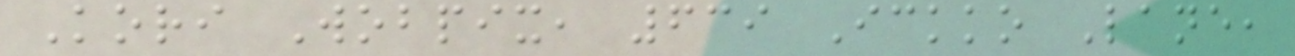Kori Wobpix, 639 Ickko Lane,
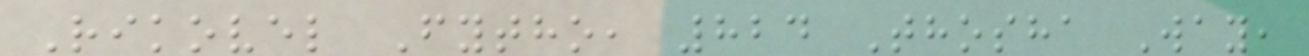Rikovel Fytho, 824 Thosha Way,
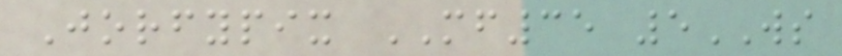Jorfypix MF35 5WS
